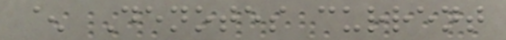^ Denotes current
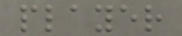player
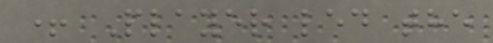+ Player led the
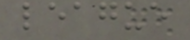league
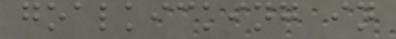goalkicking in
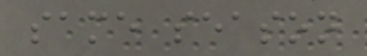same season
